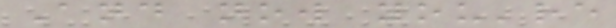And now you're
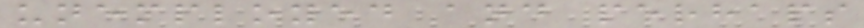unemployed and perhaps
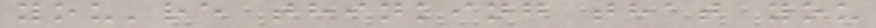you're thinking that you
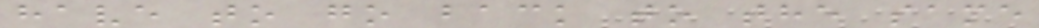have to go back to the same
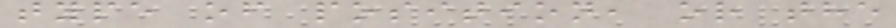type of position, or the
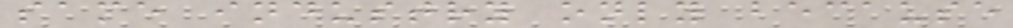same industry only because
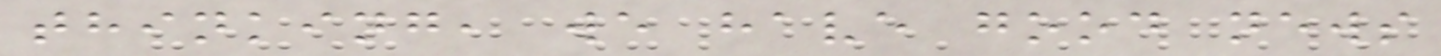thinking, we have good news
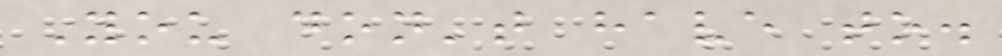You don't have to.
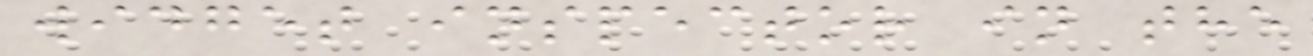widget inspector in the
